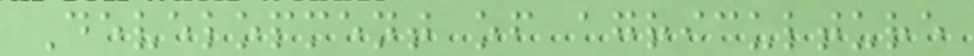Development of agriculture
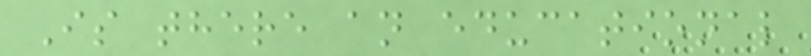Is there an educational
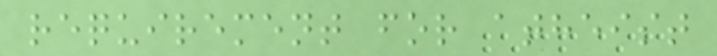requirement for atheist
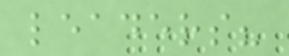leaders?
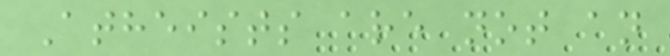Atheists are not an
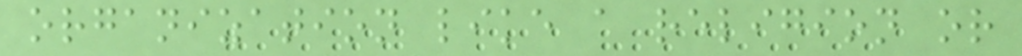organization like a religion or
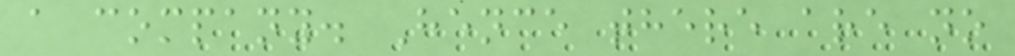a company. Hence there are no
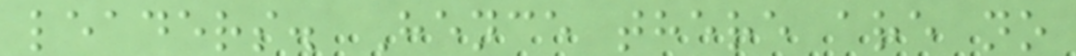leaders. Hence there are no
